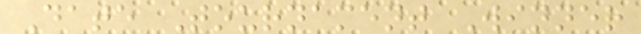Date Tournament Winner
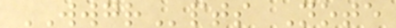WWGRpts Note
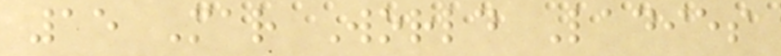15 Mar World Ladies
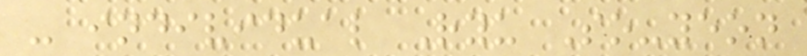- individual Ryu So-yeon
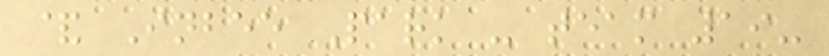& Inbee Park - team 19-
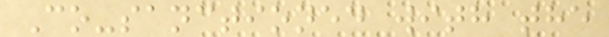Co-sanctioned with the
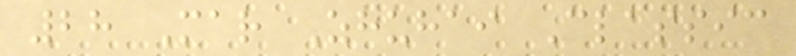28 Mar Zhuhai Classic
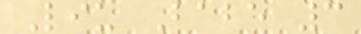Liu Babe 3
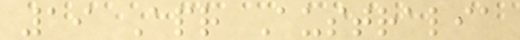19 Apr Australia
